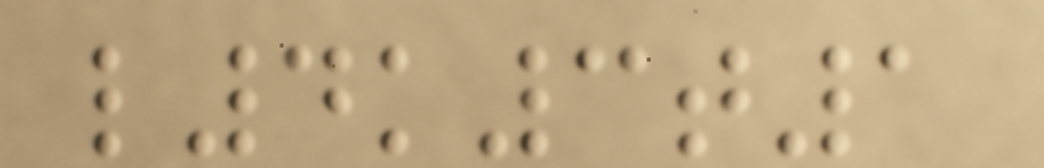l4k3t1
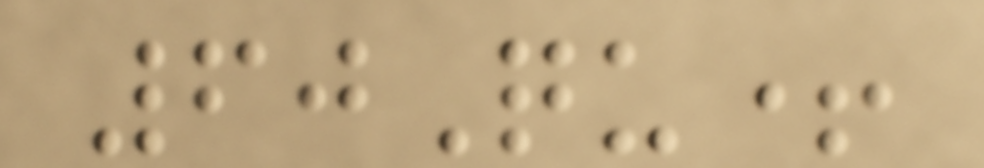60Qu+
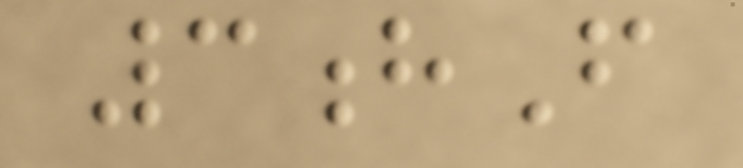3hF
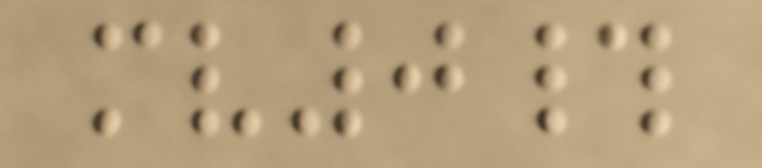mv0#
